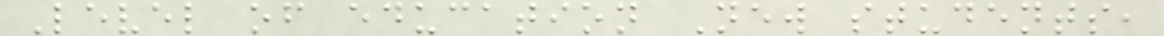Level of education New students,
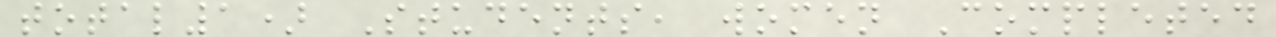total1) Students, women Completed
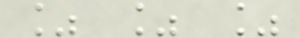% % %
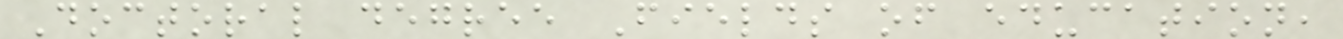Doctoral degree Fields of education,
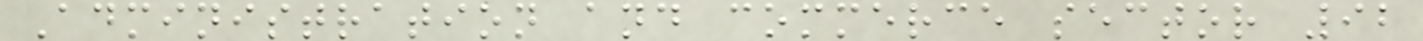Administration and commerce sector 92
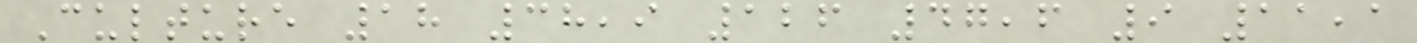Culture 18 38,9 126 47,6 9 11,1
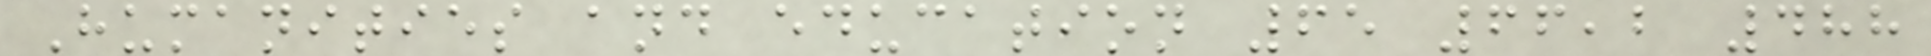Humanities and education 65 66,2 488
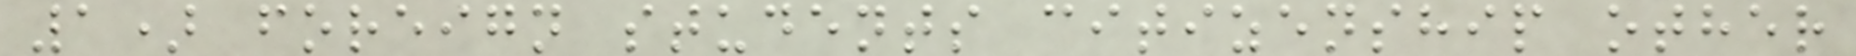1) foreign students citizenship other
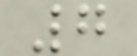7
